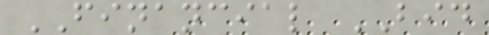FINANCIAL BID
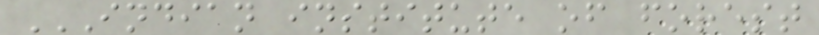INDIAN INSTITUTE OF FOREST
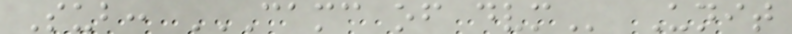Sub: CAMC OF DVM Unit
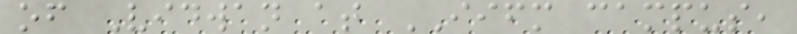of Vidwan at IIFM campus,
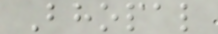Bhopal
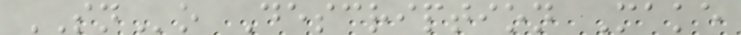SNo Description Make
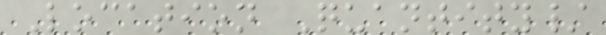Location Quantity/
